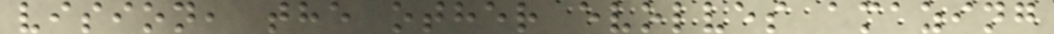vision, the other evolves amazing
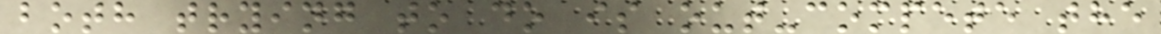both trying to do is out-compete the
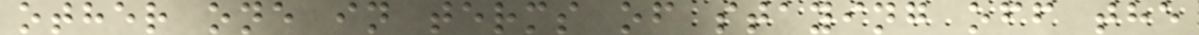other one in terms of staying off the
